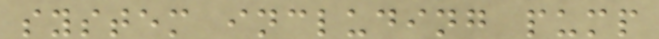system including pump
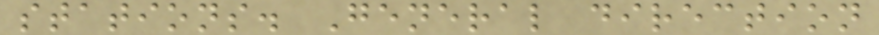stations. General direction
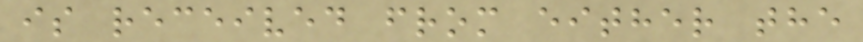is received from either the
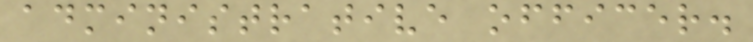administrative officer.
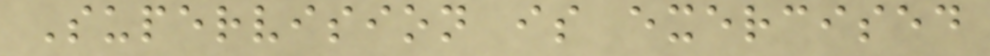Supervision is exercised
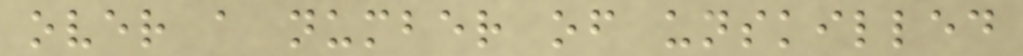over a number of unskilled
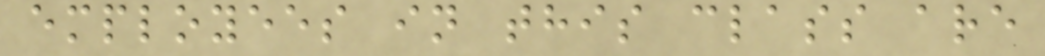employees in this class are
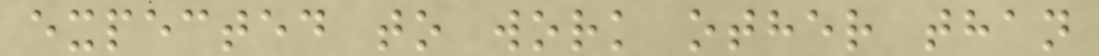expected to work other than
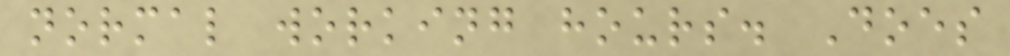normal working hours. Does
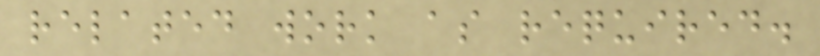related work as required.
